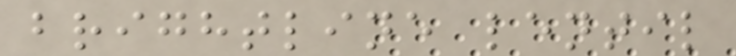brightline lentil
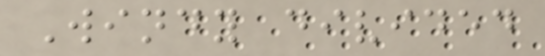Windy divided
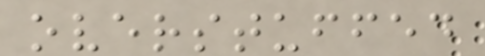overstuffed
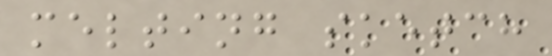melting sketch
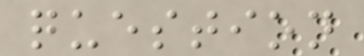question
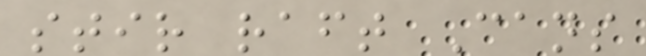stir raft Cans
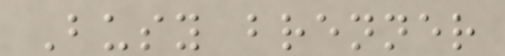Busy brenner
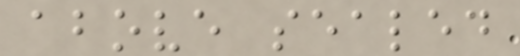above sealed
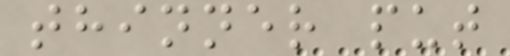thinner put
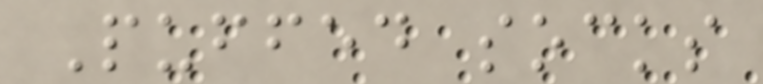Puffed socks
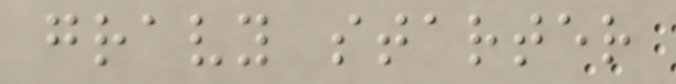gravy starter
